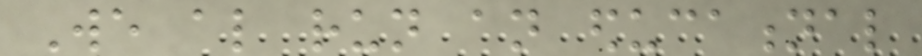We also run an educational
